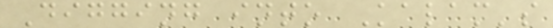Digging into Kalam's
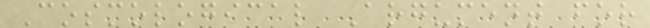Cosmological Argument for
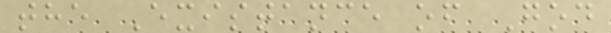the Existance of God
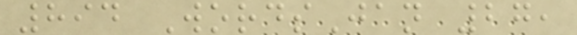894 WordsJan 27,
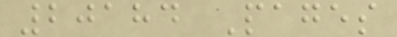20184 Pages
